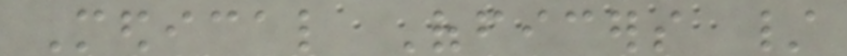Medical Officers /
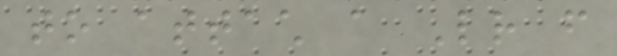to attach a Letter from
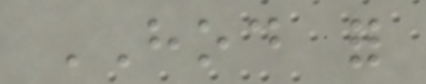HOD for
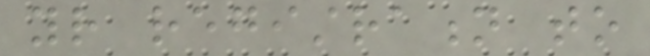your registration to
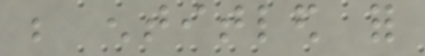be entitled for
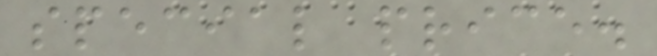special price.
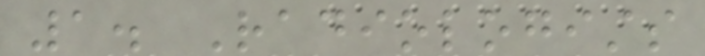1. Radiologists
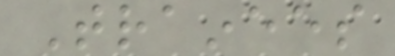Trainees
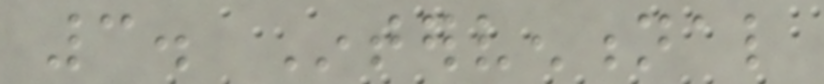3. Interventional
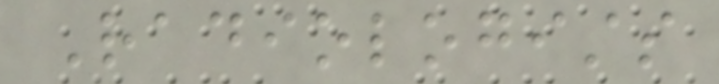Radiologists
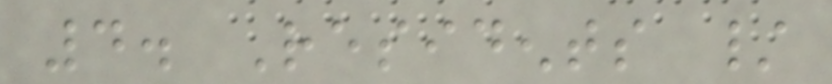4. Residents /
